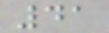41
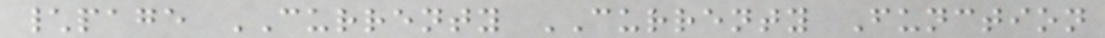\page CURRENTY CURRENTY Function
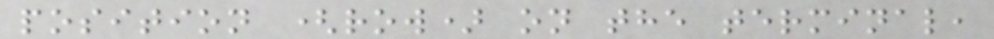position (row) on the terminal,
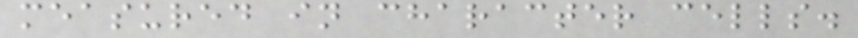measured in character cells.
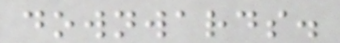downwards.
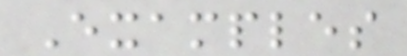Examples
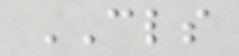CLS
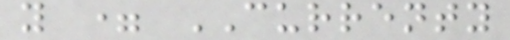y = CURRENTY
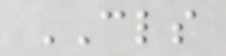CLS
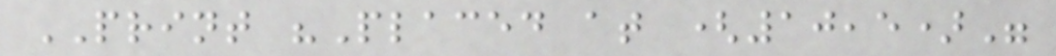PRINT "Placed at (10,5)"
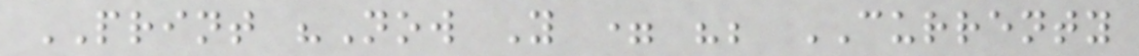PRINT "Now Y = "; CURRENTY
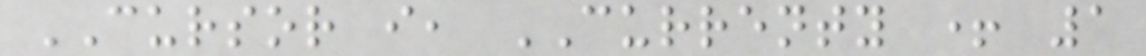CURSOR i, CURRENTY + 1
